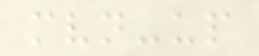mvn-up
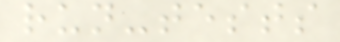run-tests
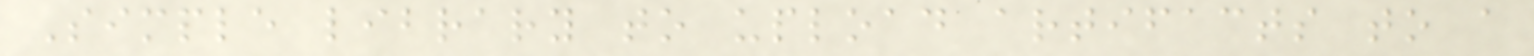Simple library to upload artifacts to a
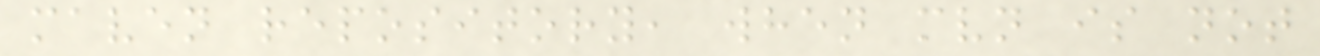maven repository, when mvn is not
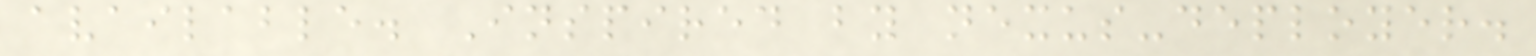available. Inspired by nexus-deployer.
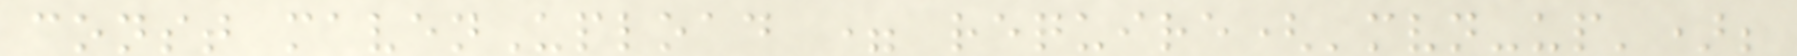const mavenUpload = require('mvn-up');
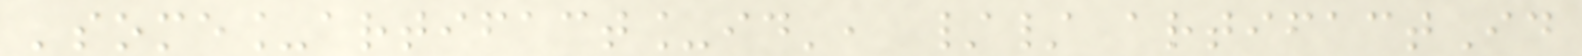'some_artifact_id', // artifactId
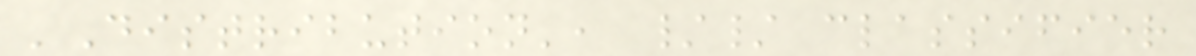'Distribution', // classifier
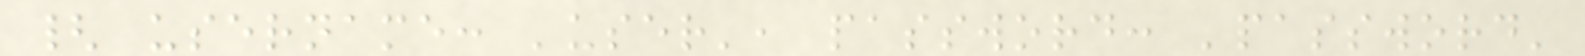{ username: 'user', password: 'password'
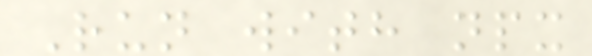Run with npx
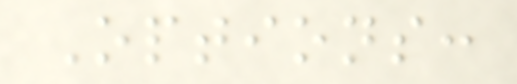Options:
